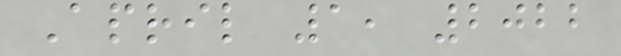April 1, 2022
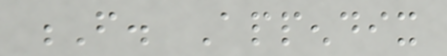F. Appendix
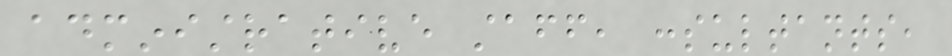administrative staff, consultants,
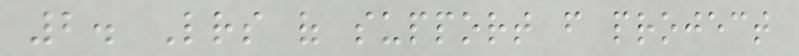2. Letters of support from project
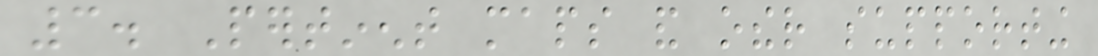3. Pertinent maps and other supporting
